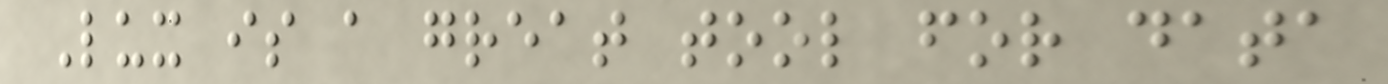Lux is a great tool for data
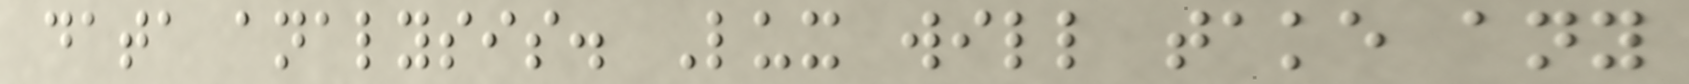data analysis. Lux will take any
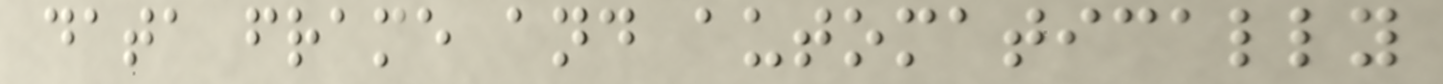data frame and automatically
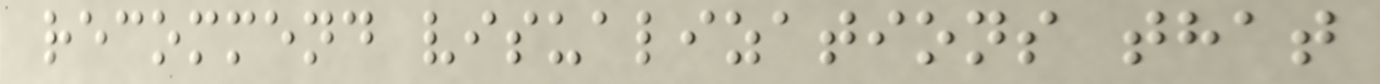recommend visualizations that
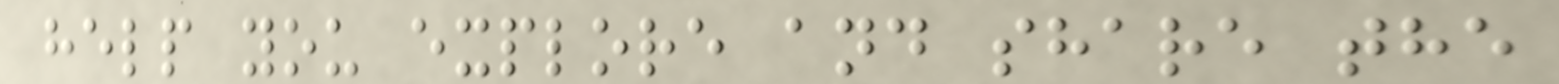help you explore and share the
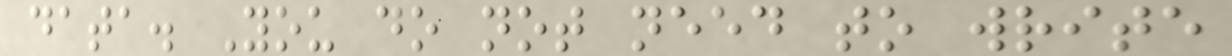data. You do not need to write
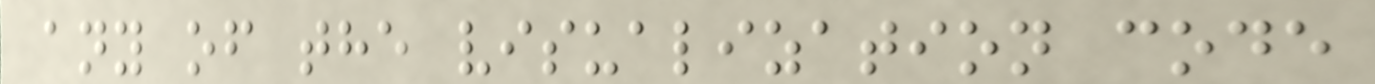any of the visualization code
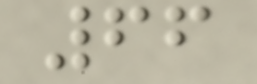66
